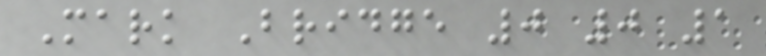Mark Bridge 0 0 1
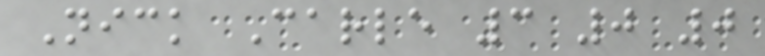Nick Carle 3 0 0
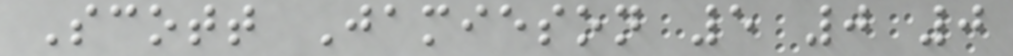Scott Jamieson 5 0 0
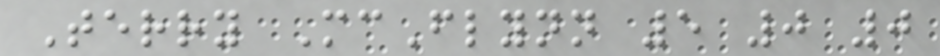Terry McFlynn 5 0 0
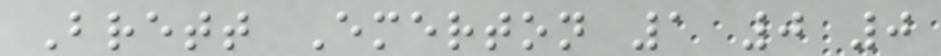Brett Emerton 1 0 0
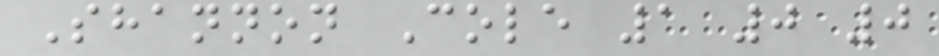Shannon Cole 1 0 0
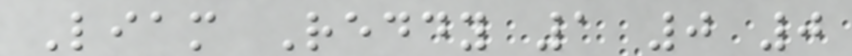Liam Reddy 1 0 0
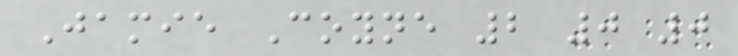Jamie Coyne 2 0 0
